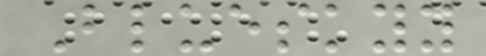Blueskyy
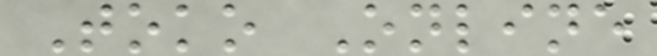Toko Online
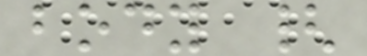body {
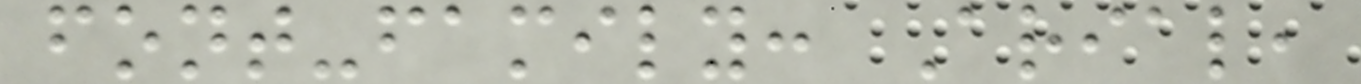font-family: Arial,
